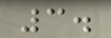3.
